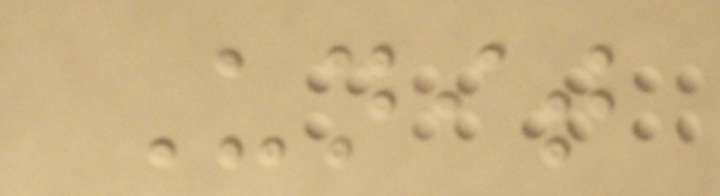Unit
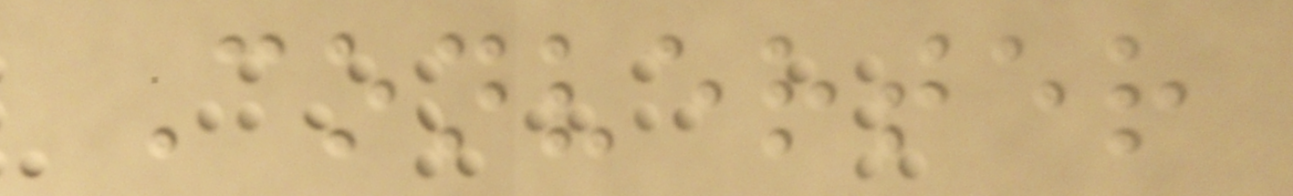Converter
